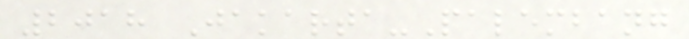2018 Jakarta-Palembang
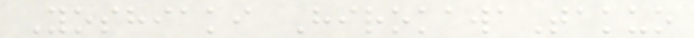Yoshiaki HirokawaTakuo
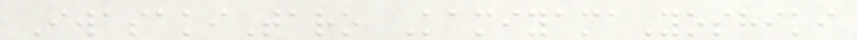IwasakiTaro KamiyamaYoshiki
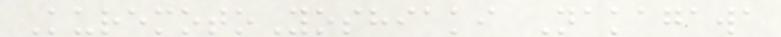KuremotoYoshiaki Nakagawa
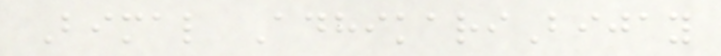Bimal AdhikariBijay
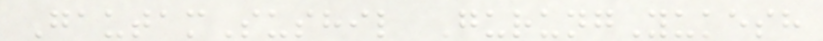GautamSushil GurungYukesh
